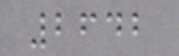2642
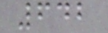642
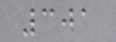301
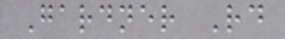Gardner Rd
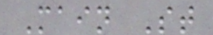Main St
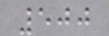500
